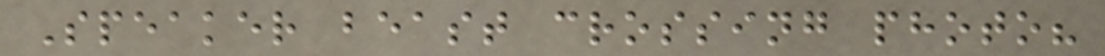Speaker beast crossing photo?
